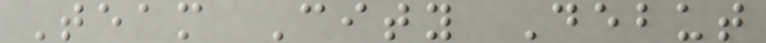Team City Debut
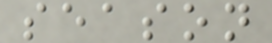season
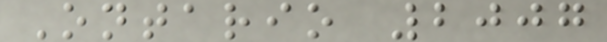Ontario 2007
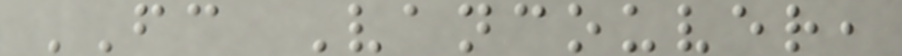FC Vancouver,
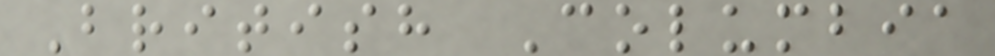British Columbia
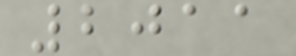2011
